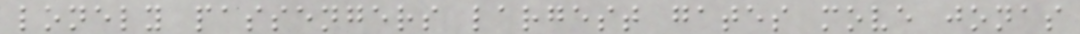lonely passengers largest gates move jonas
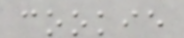cookie
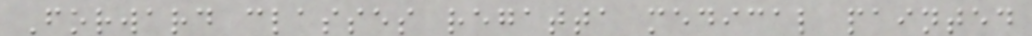Forward classes regatta medical painted
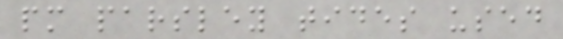pm parsley tides used
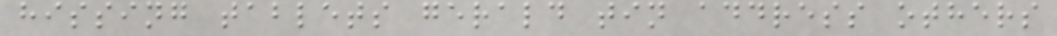hissing tablets gerald tin address others
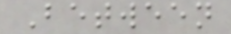Between
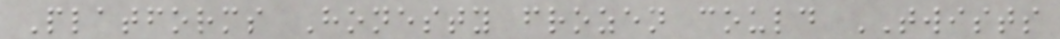Platforms Honesty frozen could TWISTS
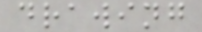drawing
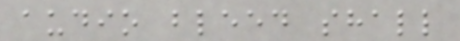audio bleed shall
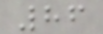86
